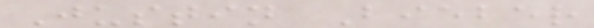Justin Bieber
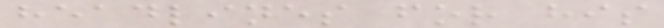headlines for his
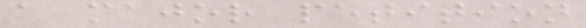a major petition
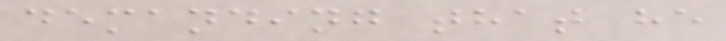demanding that he
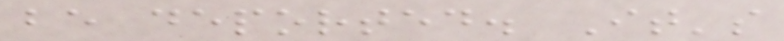be deported. It's
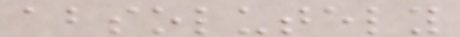absolutely
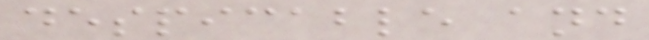despicable and
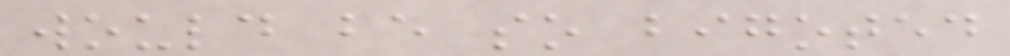would be so bigoted
